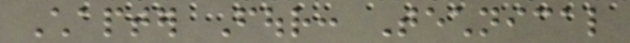Chapter Four: Technical
